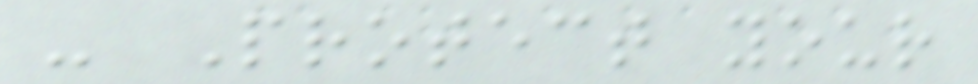- Protect your
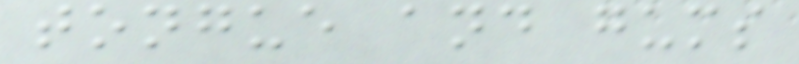tongue and gums
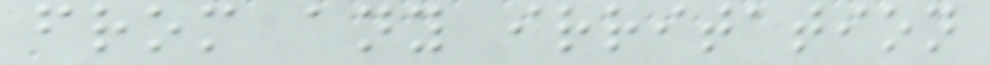from any irritation
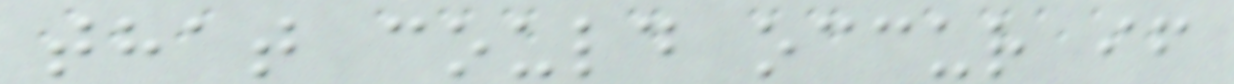that could occur if
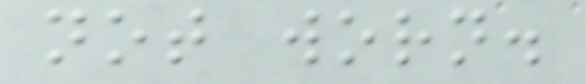not worn.
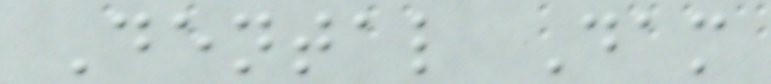Dental Dam
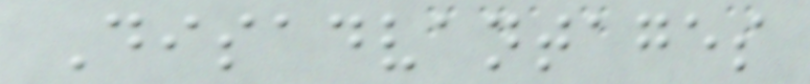Disadvantages
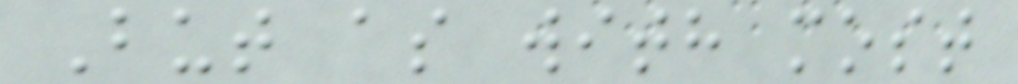But as with most
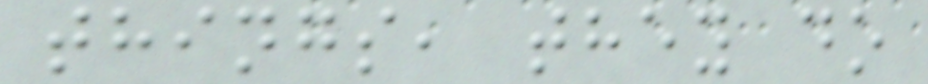things, they do
